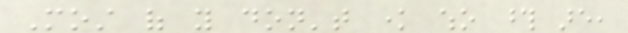Most of you don't know who those are,
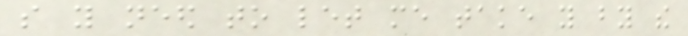so you need to let me take you by the
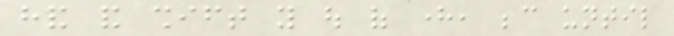hand and shift you out of here, because until
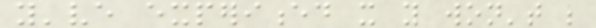you've experienced it you won't be
